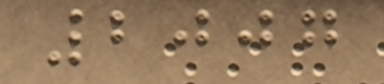2007
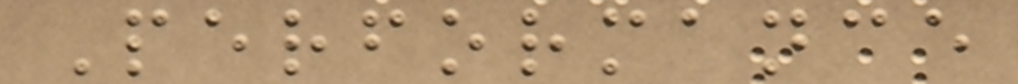Performance
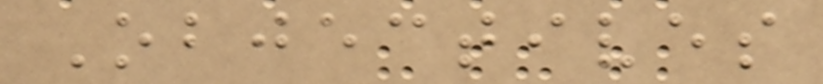Objectives
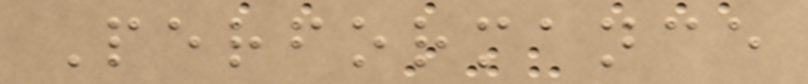Performance
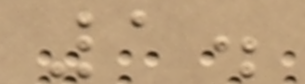1.
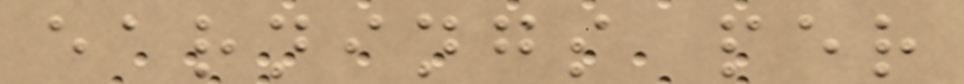earnings per
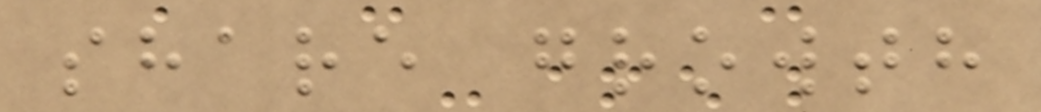share growth
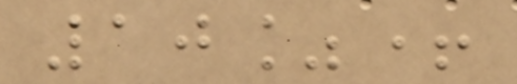10%+
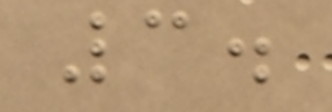3.
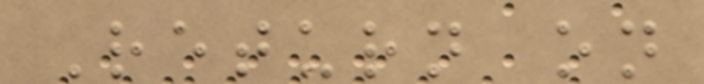Return on
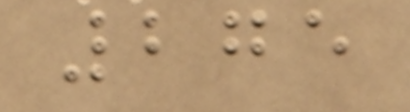275
